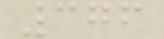376
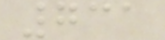731
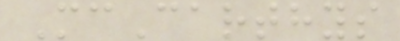McCarthys
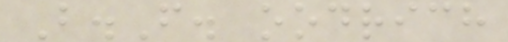B.F. oodrich
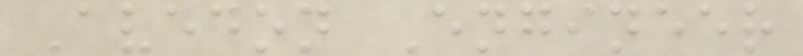Avedon Engineer
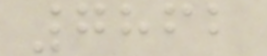7862
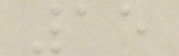15
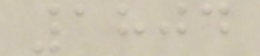1804
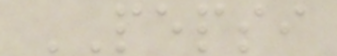PEPSI
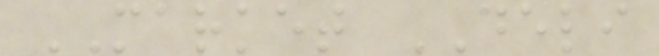MARKET DELI
